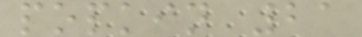popkin 21
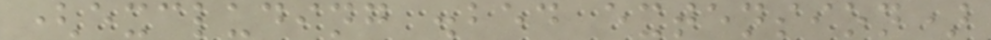(excluding .bed extension)
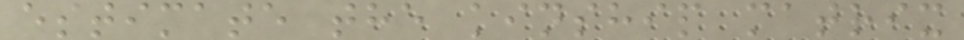estimate the kinship matrix
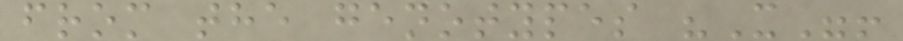from the genotypes "X"!
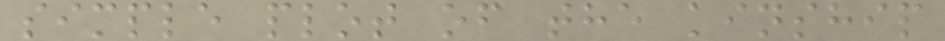simple plot of the kinship
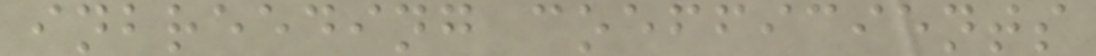inbreeding coefficients
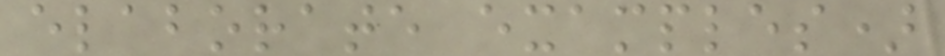elaborate examples)
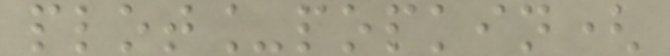plot_popkin(
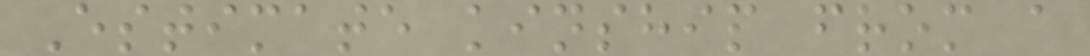Estimate kinship from a
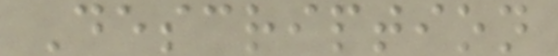Description
